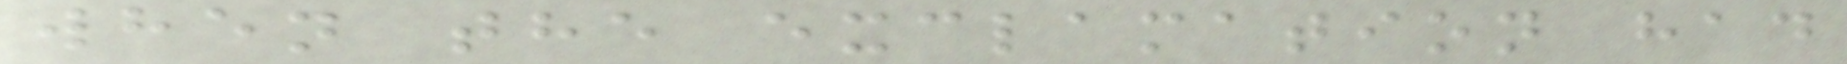when the exclamation had
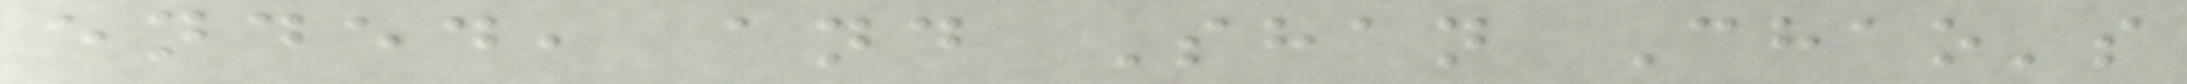ended, and Shan Chao's
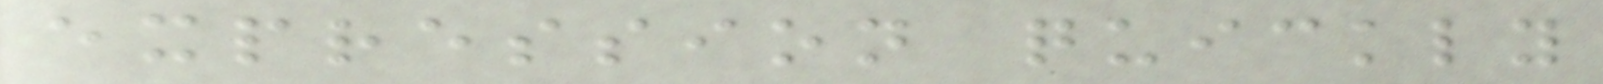expression quickly
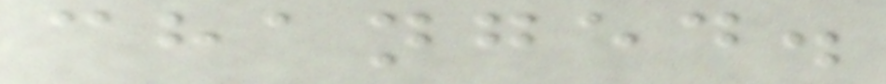changed.
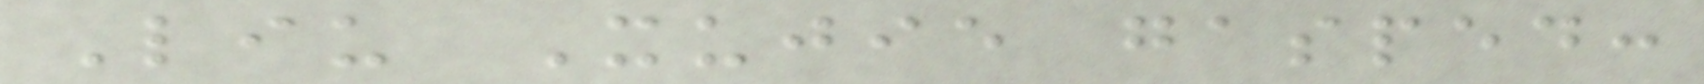Liu Xujie gasped:
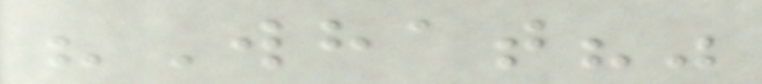"What?"
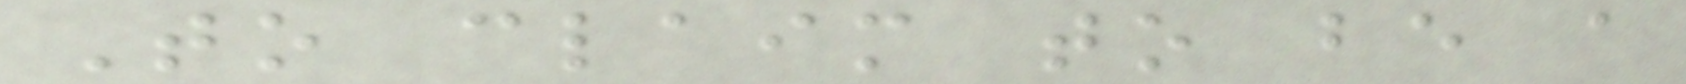To claim to be a
